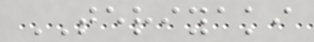TERIYAKI
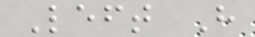Left H
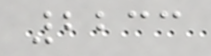2233
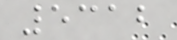5312
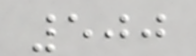500
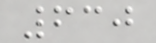630
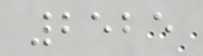2525
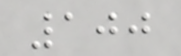100
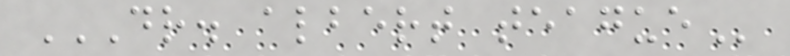DR. ALBERT TEAGUE
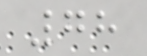78
